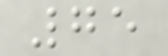75
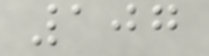107
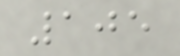105
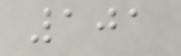101
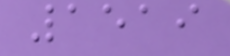1519
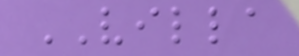VILLA
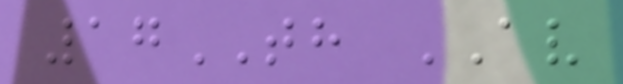17TH AV
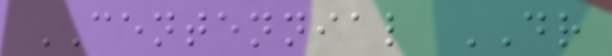CENTENNIAL DR
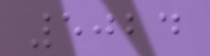5024
